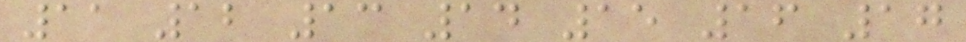11 12 13 14 15 16 17
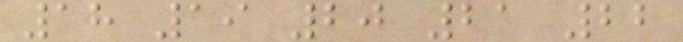18 19 20 21 22
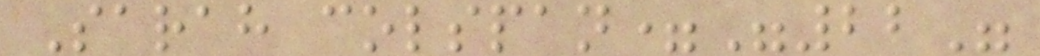Sarah colspan="22"
